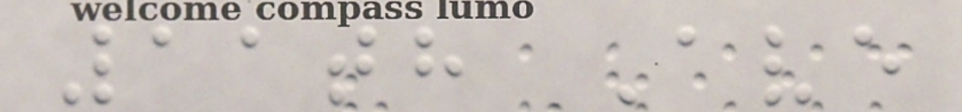11th Ave
